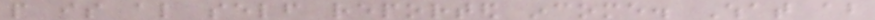people is also self reported income. What about
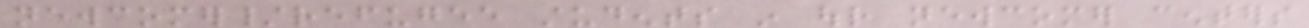newcomer/refugee students in our newcomer centers
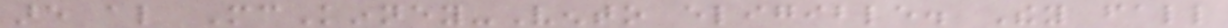are also McKinney-Vento eligible. They fall
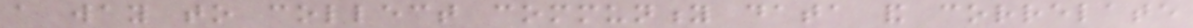a way to collect community data and correlate
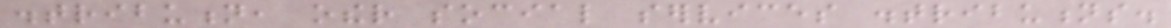distribution, other social services distributions.
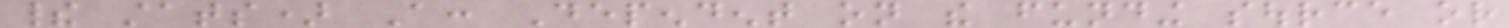their stats) A: Dependent on the funding source or
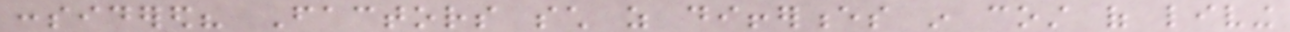considered? Factors such as differences in cost of living
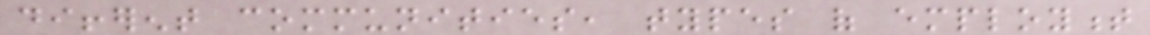different communities, types of employment
